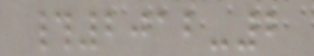#2012-2
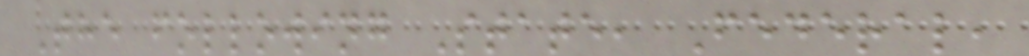The following State, Federal,
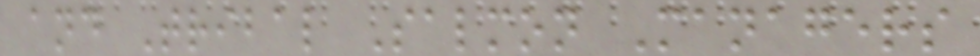and Tribal Salmon Managers
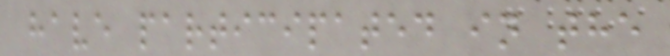have participated in the
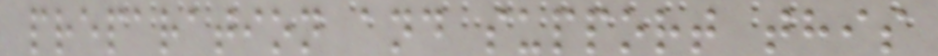preparation and support this
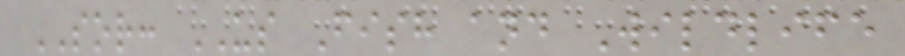SOR: US Fish and Wildlife
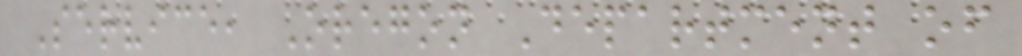Service, Oregon Department of
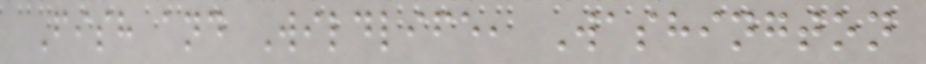Fish and Wildlife, Washington
